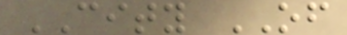CITY OF
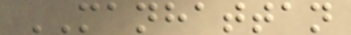MANHATTAN
